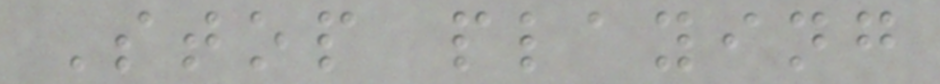Stop playing
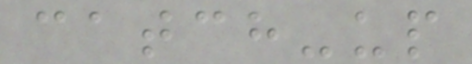catch-up
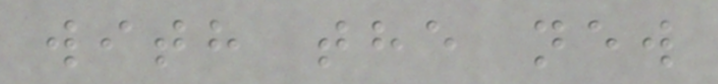with the new
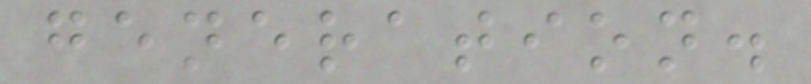generation.
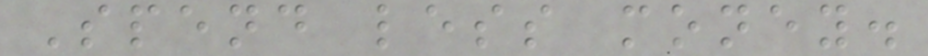Spend less money.
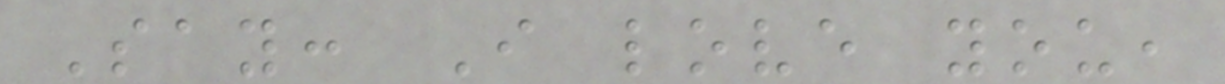Say: I love you,
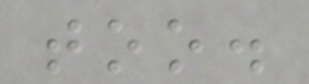too.
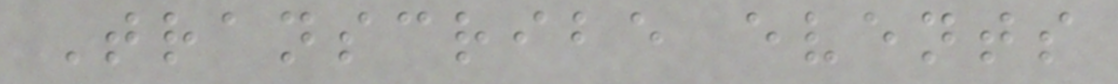Transcribe events
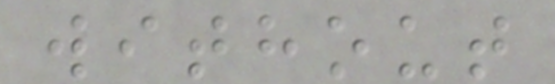without
